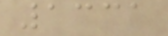1331
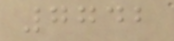7742
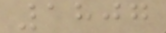1807
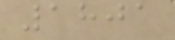1801
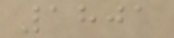1801
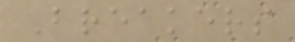Breakers
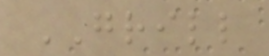GRILL
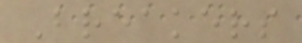Breakers
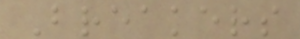Breakers
